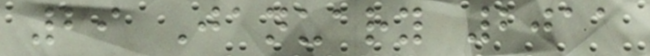29 January 2011
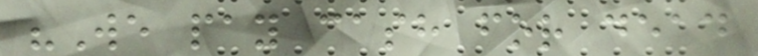"We pay cash for dead
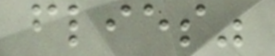flies"
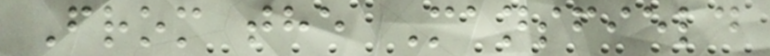From the Mansfield
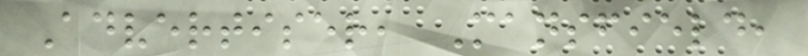Advertiser, Mansfield,
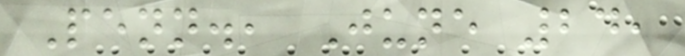Penn., June 24,
